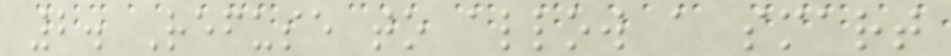2. Refuse to allow a smart
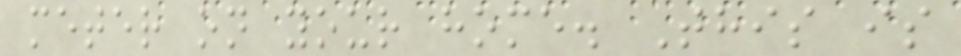meter on your home. This is
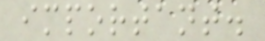important.
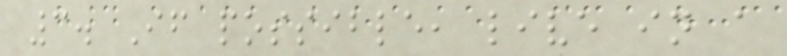3. If possible, live in a
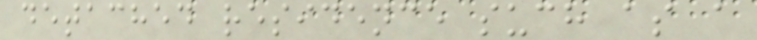detached residence such as a
